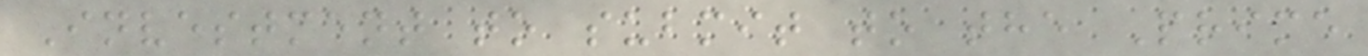Investment to submit to the Prime
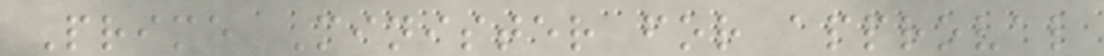Prime Minister for approval
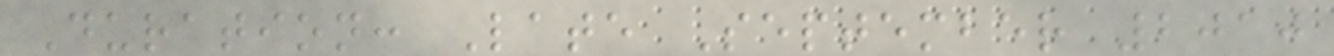Duration: Late September 2010
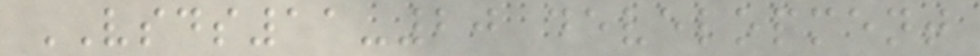VSDS11-20 development
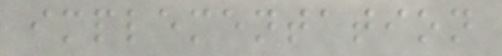implementation
